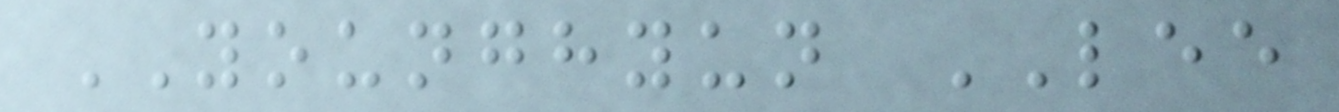YOUNGHYUN LEE
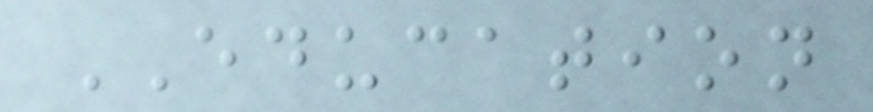EDUCATION
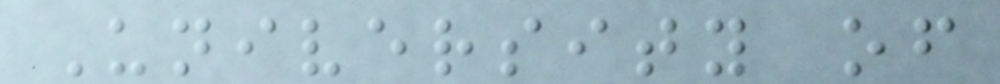University of
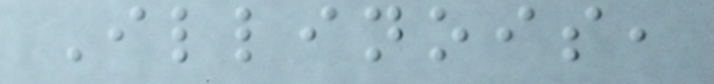Illinois,
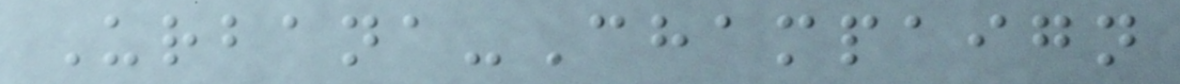Urbana-Champaign
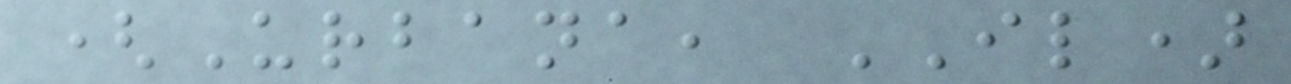(Urbana, IL)
